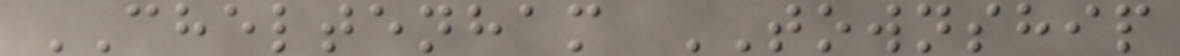CHELTENHAM TOWNSHIP
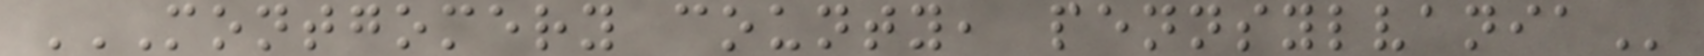MONTGOMERY COUNTY, PENNSYLVANIA
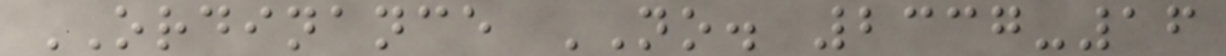ORDINANCE NO. 2337-16
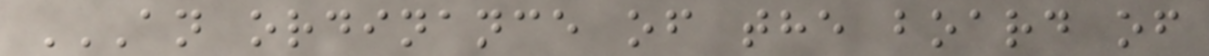AN ORDINANCE OF THE BOARD OF
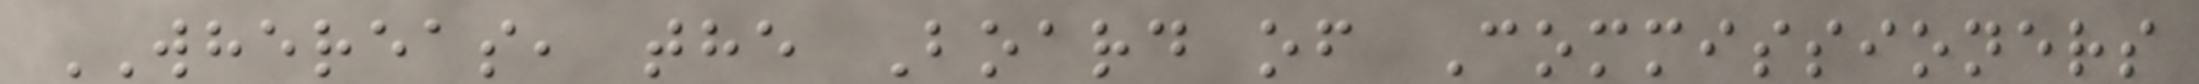WHEREAS, the Board of Commissioners
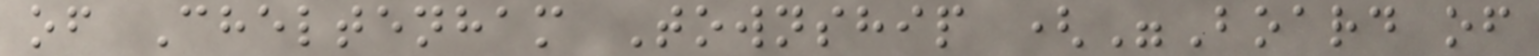of Cheltenham Township ("Board of
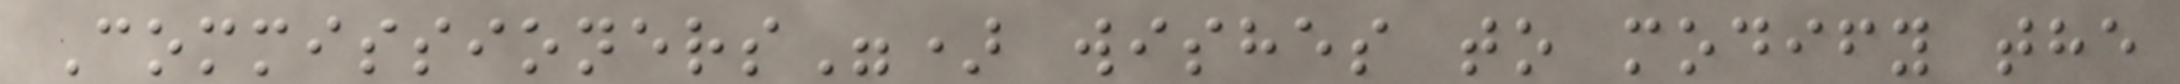Commissioners") wishes to modify the
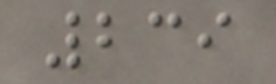239
